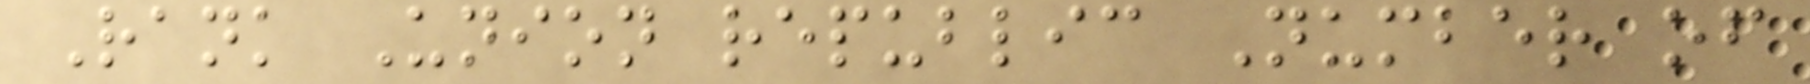Rank Union republic Number of
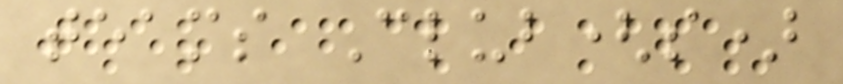teams Club(s)
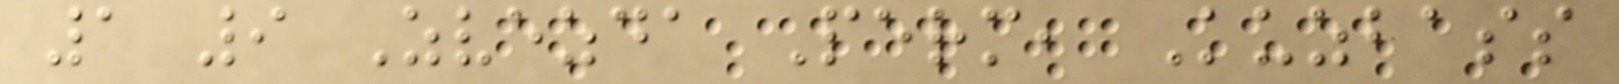1 9 Zvezda Perm, Kuzbass
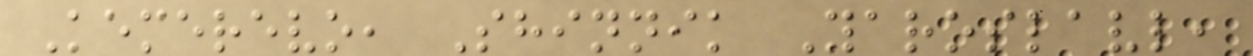Kemerevo, Shinnik Yaroslavl,
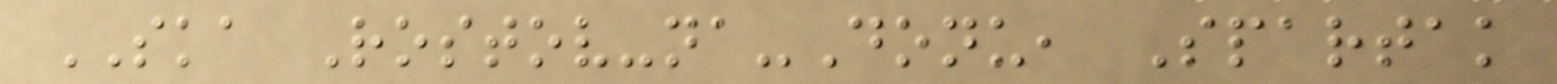SKA Rostov-na-Donu, Spartak
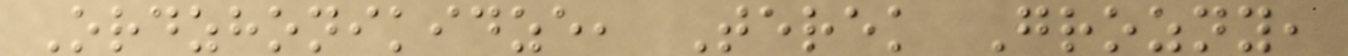Ordzhonikidze, Terek Grozny,
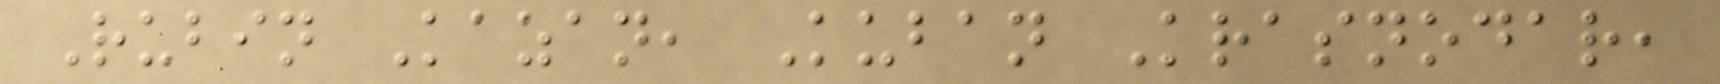Rubin Kazan, Kuban Krasnodar,
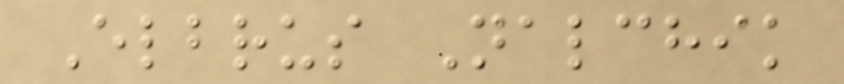Elbrus Nalchik
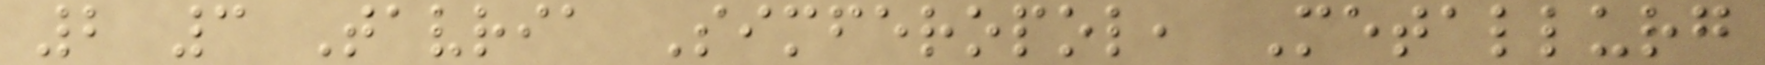2 3 Tavria Simferopol, Metallurg
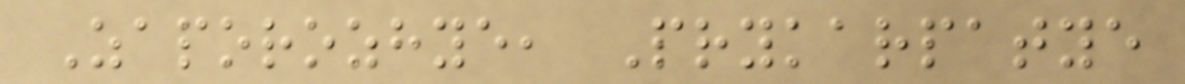Zaporozhye, Prykarpatye
